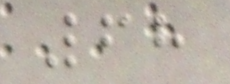68
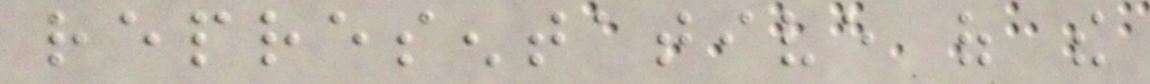representative of the
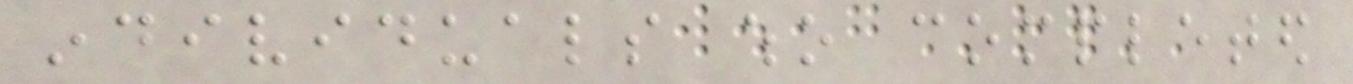individuals who completed
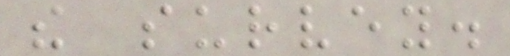the survey.
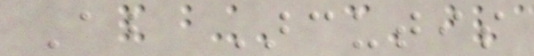About Arcutis
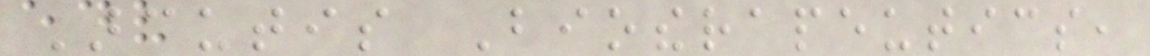Arcutis Biotherapeutics,
